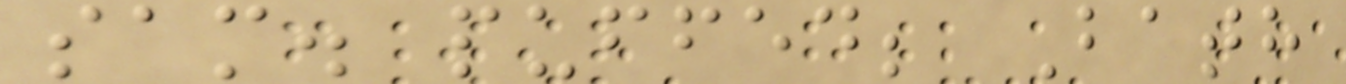sam. puffed; Bath
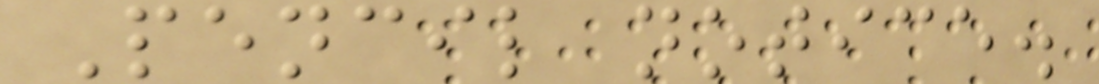Pencil notice.
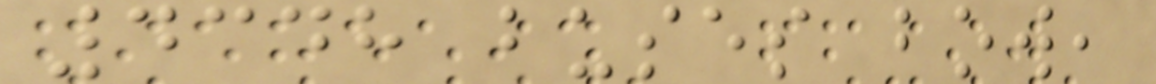4348 buses bow,
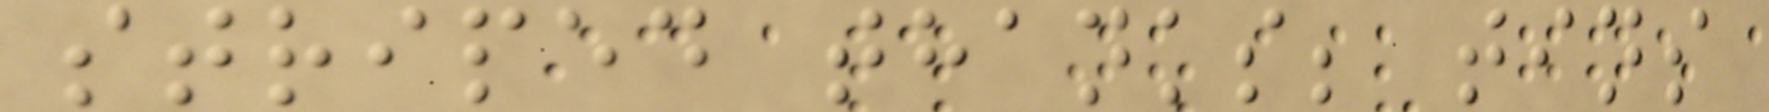striped thanks; tins
